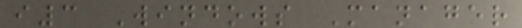i3 Windows Manager
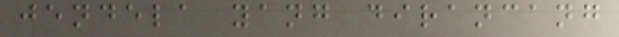jendela yang dirancang
